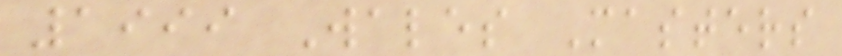1999 Wales Masters
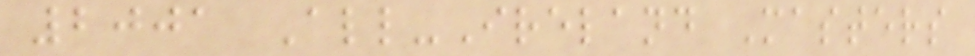2001 All-Ireland Masters
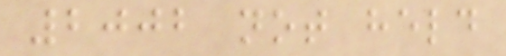2002 not held
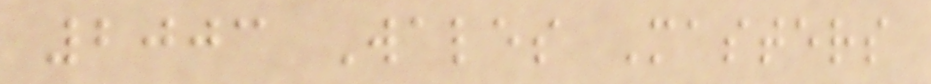2003 Wales Masters
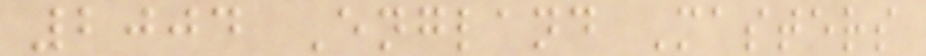2004 England Masters
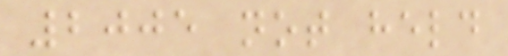2005 not held
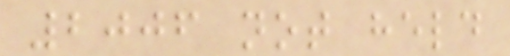2006 not held
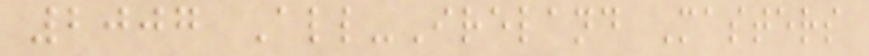2007 All-Ireland Masters
